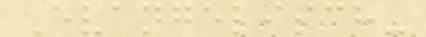Evangelisch-
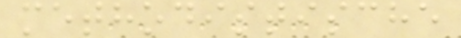methodistische
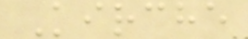Kirche
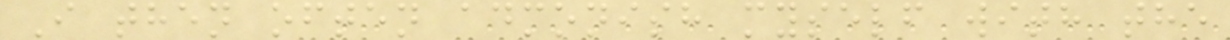I then often admonish myself with the
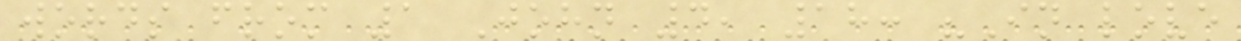words from 1 John 4, 18: "In love
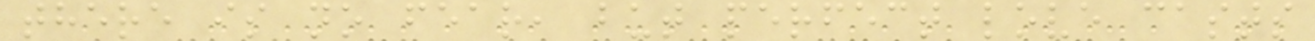there is no fear, but perfect love casts
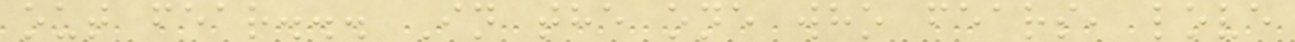out fear... In the one who fears, love
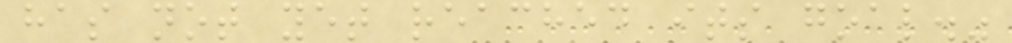has not yet reached its goal."
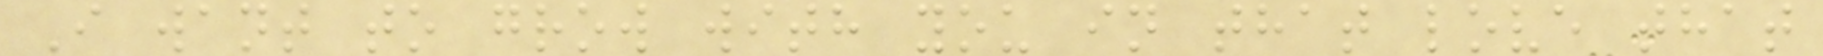I want to grow with you in that love that
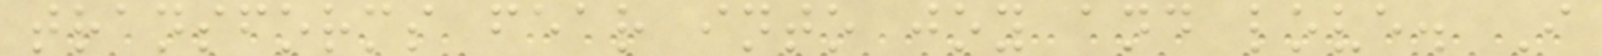transforms fear into joy and love. I
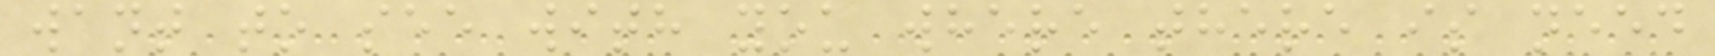want to see with you where there is need
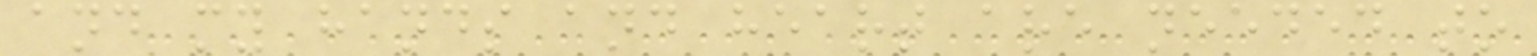and my hands and heart are needed to
